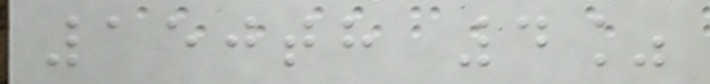150th 4%
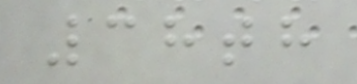38th
